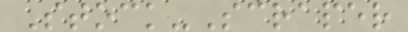Stock-Scraper
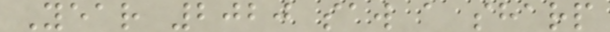Year 2020 saw a sharp
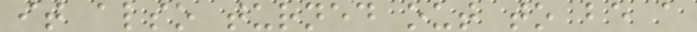it also turned out to be a
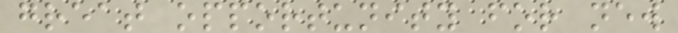great opportunity for new
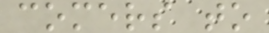comers to
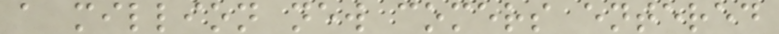a million new comers entered
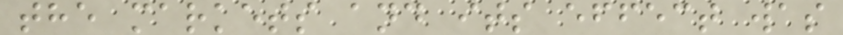the markets and its effect was
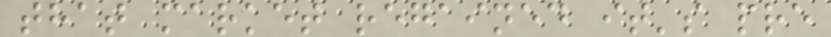that market regained it's pre
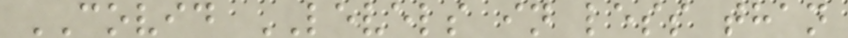COVID LEVELS in less than
